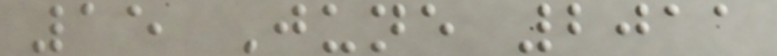15 June 2011
